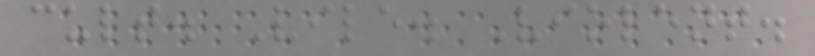cult. Vile. Violent.
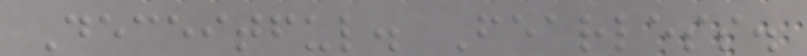Deceitful. Fearless.
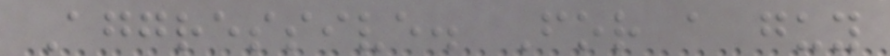Aggressive. For a guy
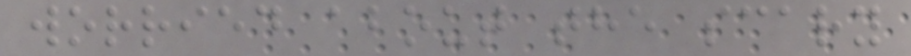worried about the scary
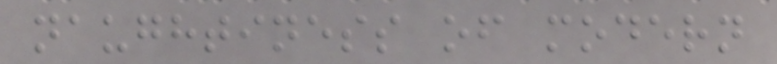naughtiness of modern
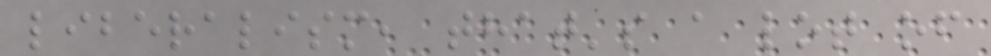liberalism, that's a lot of
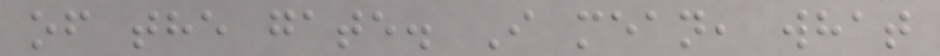of the gate. I mean, what
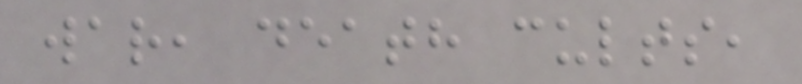war, death cults,
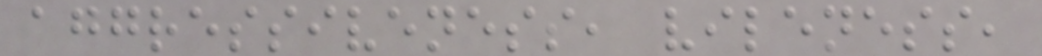aggressiveness, vileness,
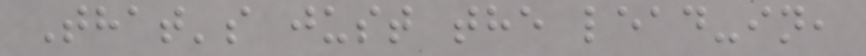That's just the lead-in,
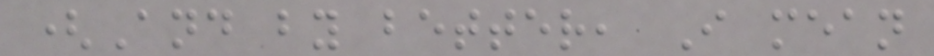(And by better, I mean
